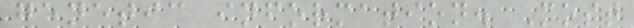genetic information. Most
